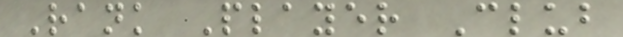Rank Player Club
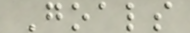Goals
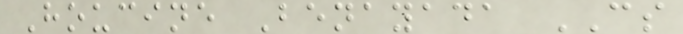Houcine Benayada CS
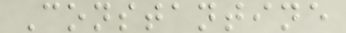Constantine
